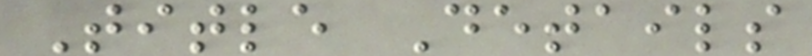Title Details
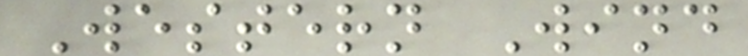Western Wind
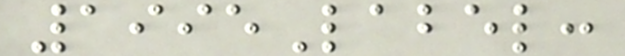1995Label:
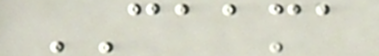CAAMA
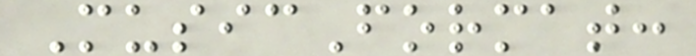MusicFormat:
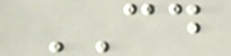CD
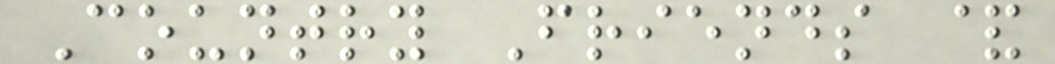Country Friends &
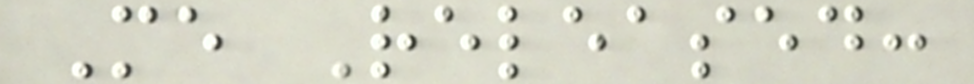Me Released:
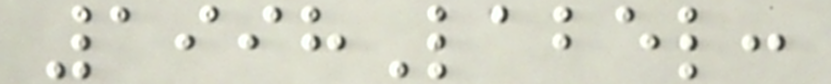1998Label:
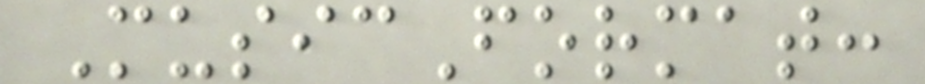MusicFormat:
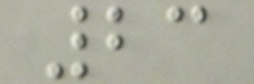23
